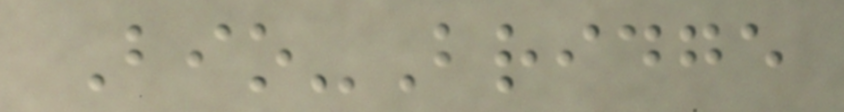Bio-Bridge
